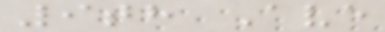9th Ave
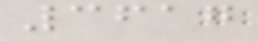3617
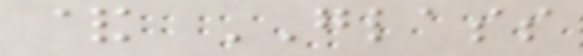& GLASS
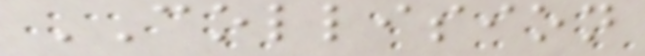COLLISION
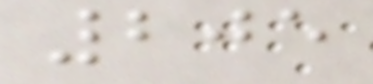205
